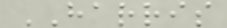HARRIS
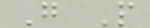G P
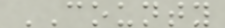COUNTY
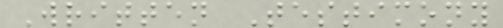Written Testimony
